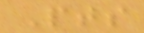Pts
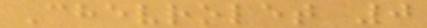Chevrolet 0
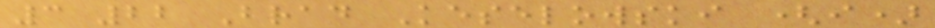3 22 Brad Keselowski (i)
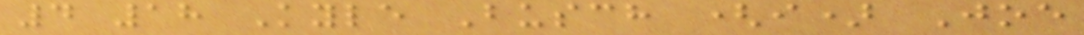4 18 Kyle Busch (i) Joe
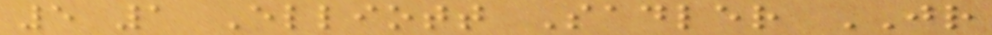5 1 Elliott Sadler JR
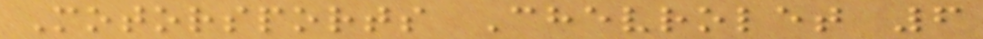Motorsports Chevrolet 6
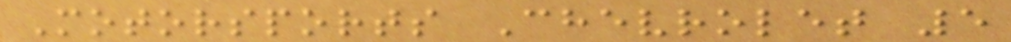Motorsports Chevrolet 5
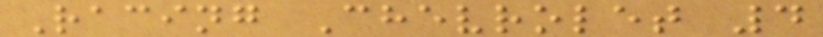Racing Chevrolet 4
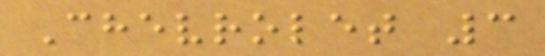Chevrolet 3
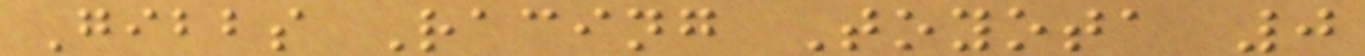Gibbs Racing Toyota 0
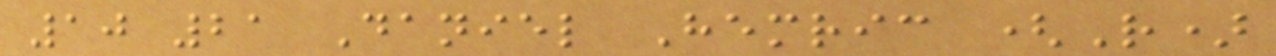10 21 Daniel Hemric (R)
